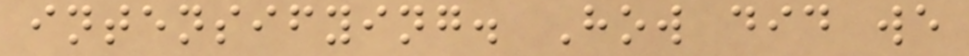intensifying. How did we
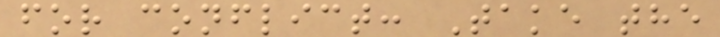for conflict: Take the
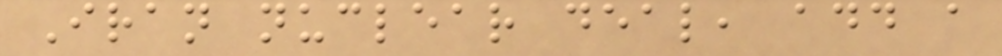Iran nuclear deal, add a
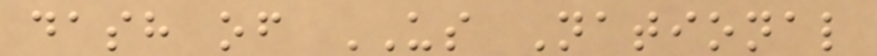dash of US National
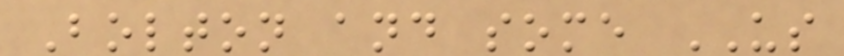Bolton and some US
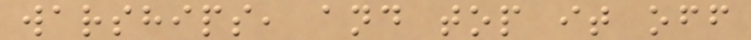warships, and top it off
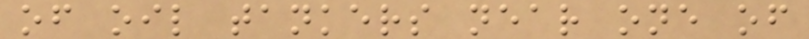of oil tankers near one of
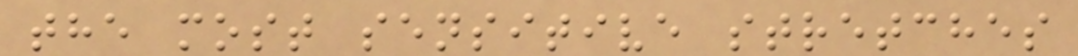the most sensitive stretches
